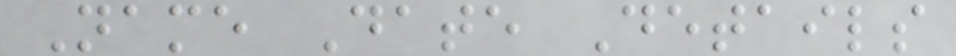Name Date Details
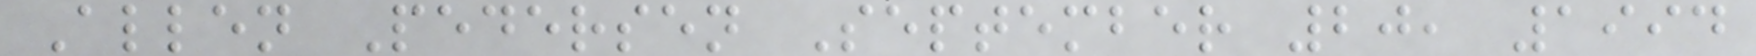Allen Pedersen September 20, 1994
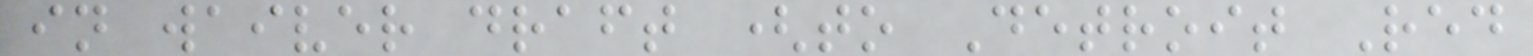in waiver draft (to Detroit Red
